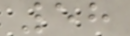58
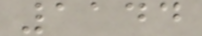1144
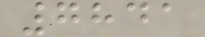7841
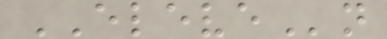ELEVEn
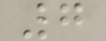7
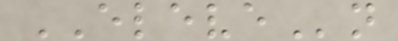ELEVEn
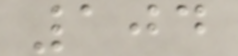104
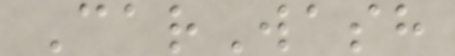CarWash
